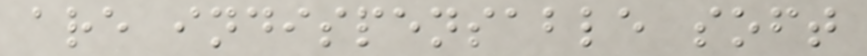are indispensable soft
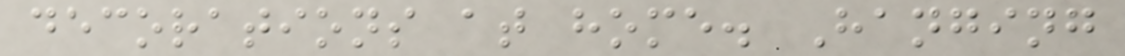decorations at home. Hanging
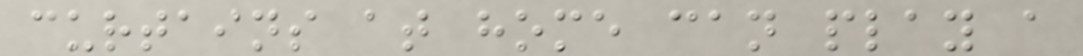curtains at home can play a
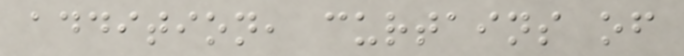addition, curtains of
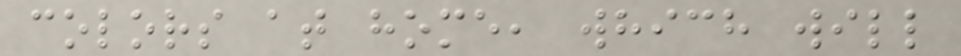colors at home, which will
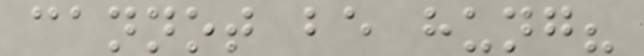cannot be hung?
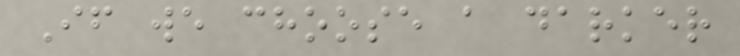If we choose a darker
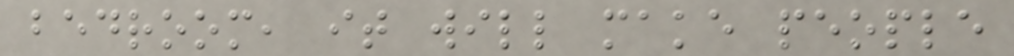bedroom, it will make people
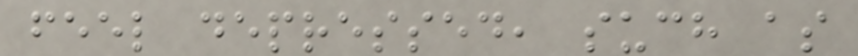feel depressed, such as
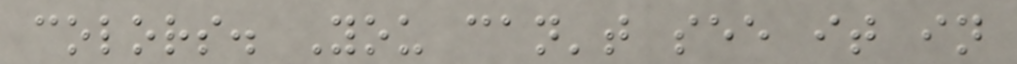colors. You can't see it in
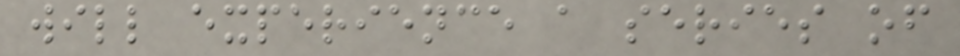will experience a series of
